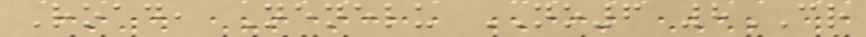Road, Nenelu NO6 8CR
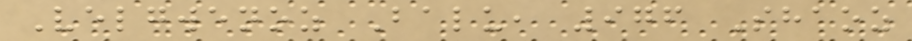Velgwenoz Balu, 976 Shaoz
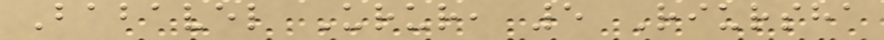Babavel Urur, 5 Riursha
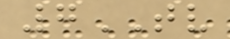7TV
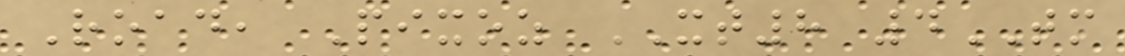Road, Pixoz XT8 4TM
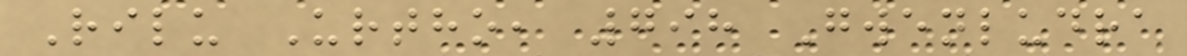Rilu Urtho, 798 Gwenludra
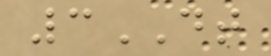3DT
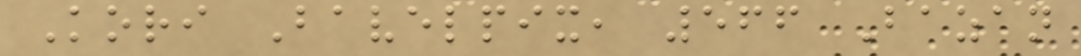Kori Bavelpix, 566 Bazan
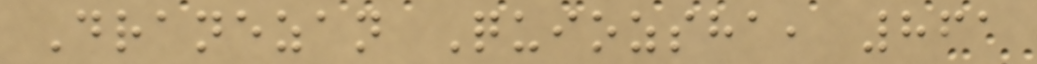Dranezan Quiozsha, 861
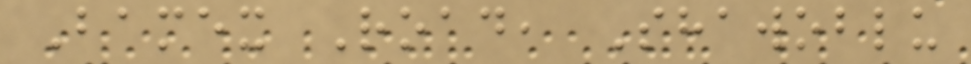Bamex Road, Shawoblu
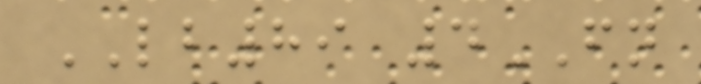LB89 4FN
